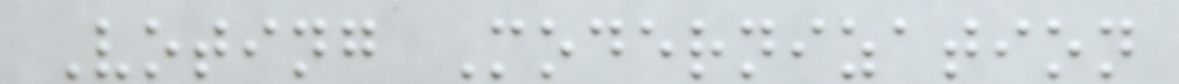Voting Modernization
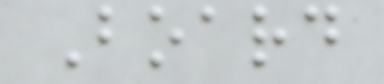Board
